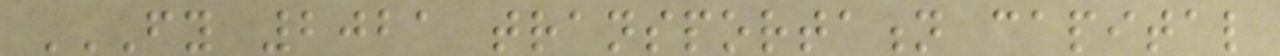FY 2021 TRANSPORTATION CAPITAL
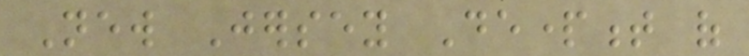New Jersey Department of
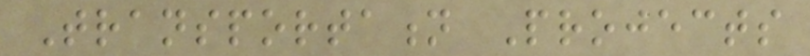Transportation Projects
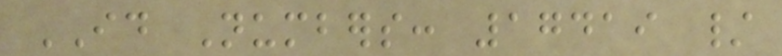ID Numbers: 17419 /
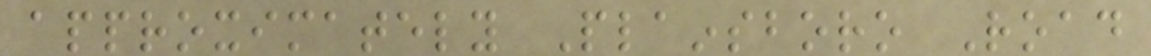approximately Plainsboro Road
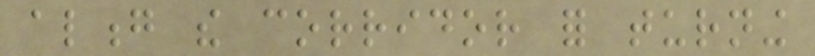along the corridor for turning
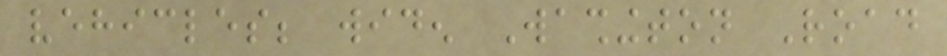vehicles; widen Washington Road
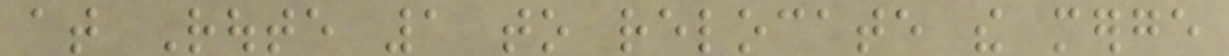at Route 1 to relocate the merge
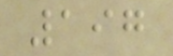197
